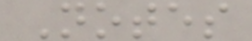Notes
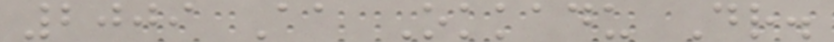2009 Aa Okkadu Dr.
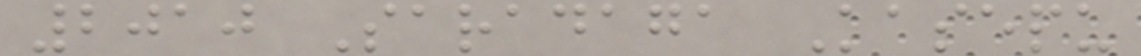2010 Saradaga Kasepu
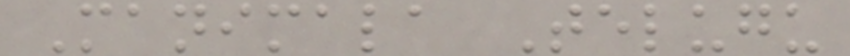Manimala Telugu
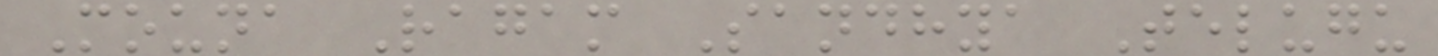Mouna Ragam Sandhya Telugu
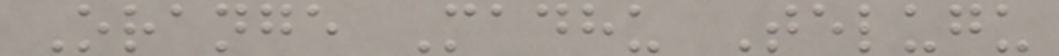Orange Madhu Telugu
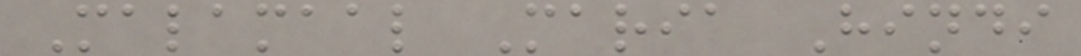Malamaal Maria Hindi
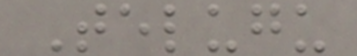Telugu
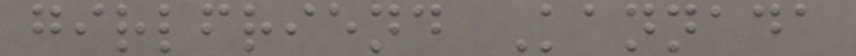girlfriend Kannada
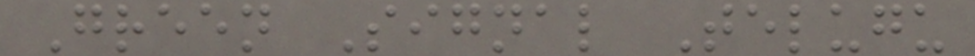Green Signal Telugu
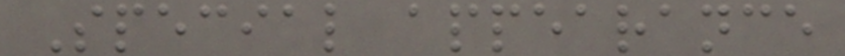Special appearance
